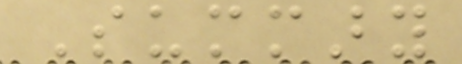Summary
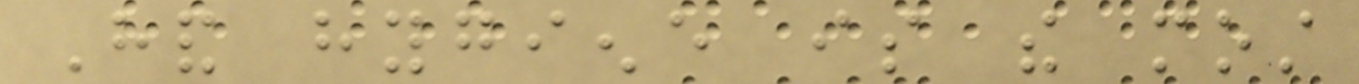Hand hygiene is the most
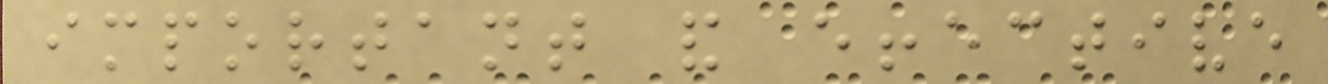important and effective
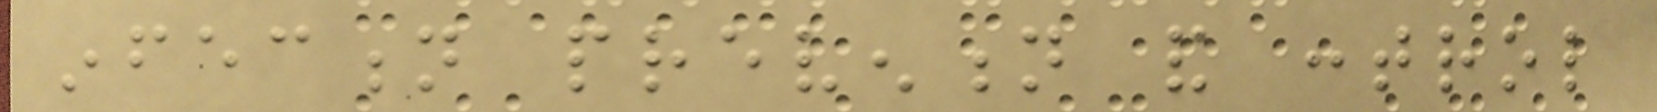infection prevention and control
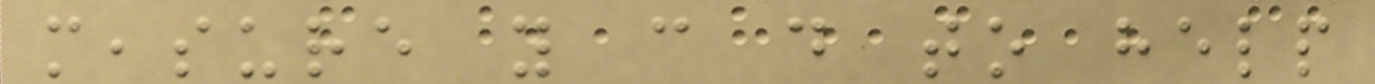measure you can do to help
